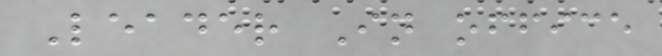Leader In office
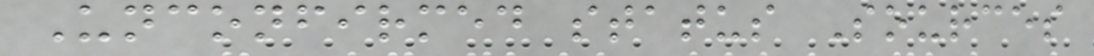Unconfirmed status Sources
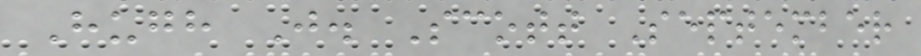Hugh J. Scott September
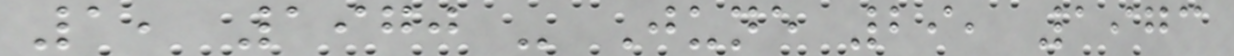1, 1970 - June 29, 1973
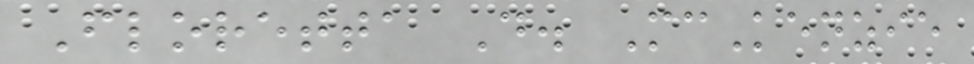Floretta D. McKenzie
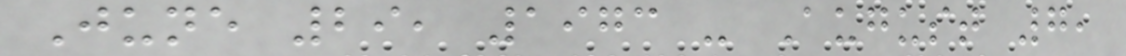June 29, 1973 - August 7,
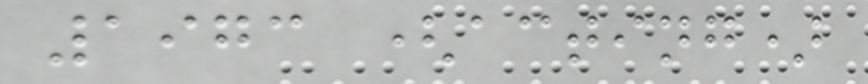1973 (acting)
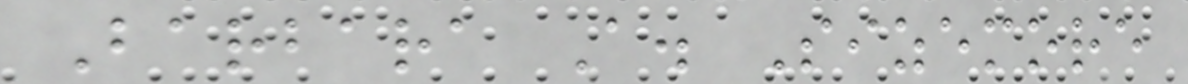Barbara A. Sizemore
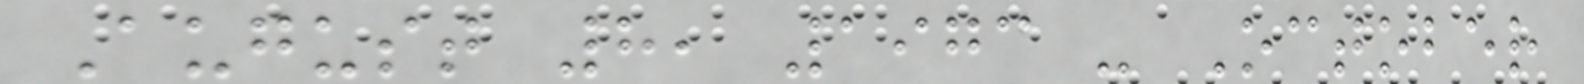August 8, 1973 - October
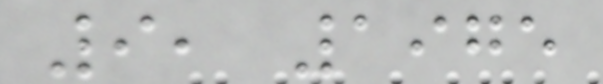9, 1975
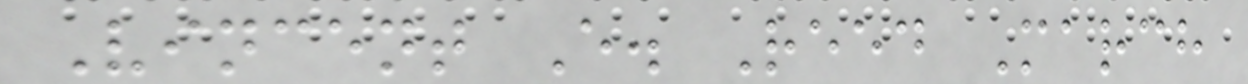Vincent E. Reed March
